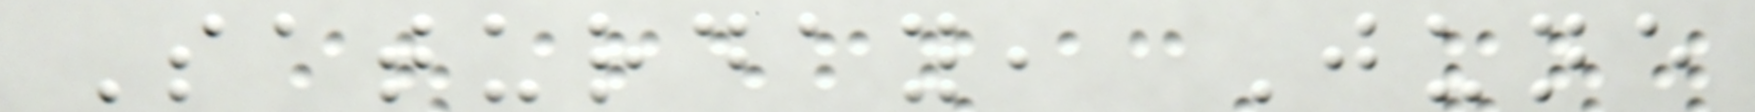Saturday, June
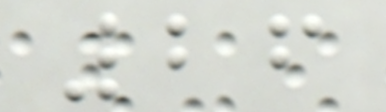26
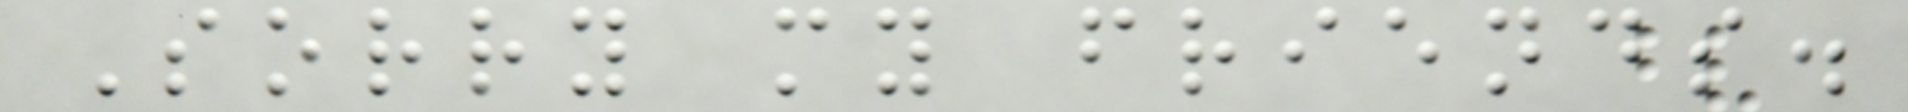Sorry my friends.
